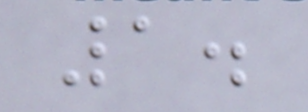1.
